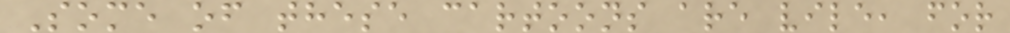Some of these cartoons are vile, for
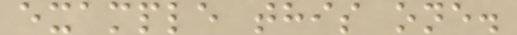example this one.
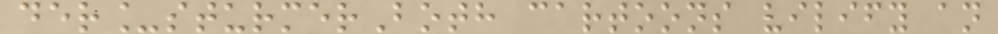der_sturmerBoth cartoons vilify an
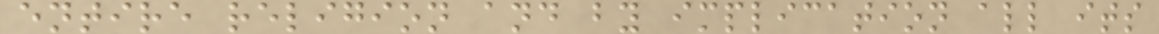entire religion and by implication all its
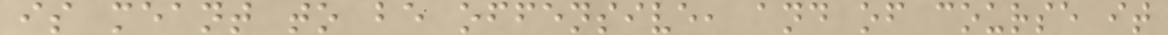is meant to be offensive, and of course it
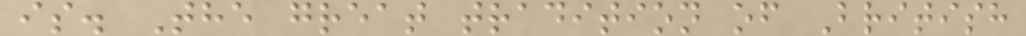is. The great tradition of British
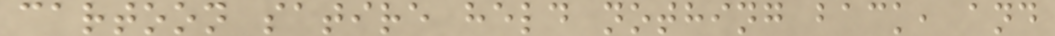cartoon satire held nothing back, and
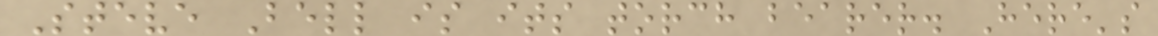Steve Bell is its torch bearer. Here's
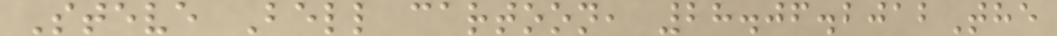Steve Bell cartoon, 28.06.2012The
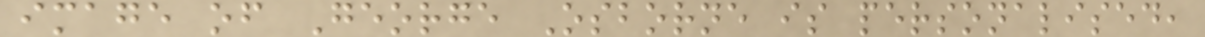image of George Osborne is personalised,
